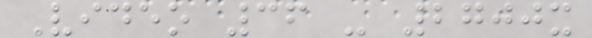Video 36 - 2700x
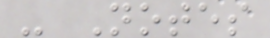- Notes
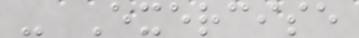- Exercise
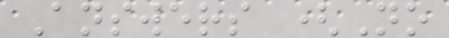Answers (No
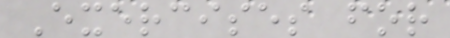Exercises for
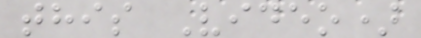this Video)
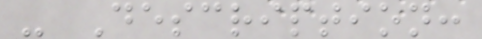- Description:
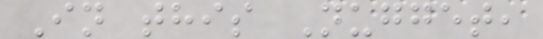In this Nugget,
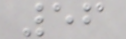56
